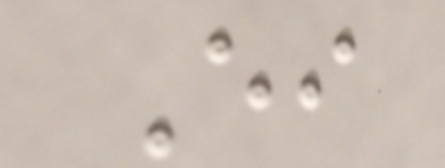Either
